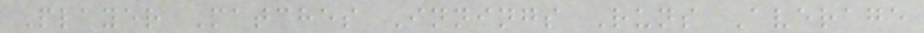Player Matches Innings Runs Average
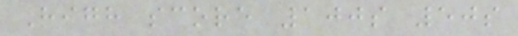High score 100s 50s
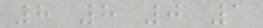8 8 0 1
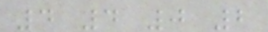4 4 0 2
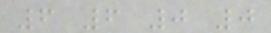6 6 0 0
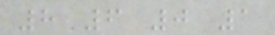8 6 0 1
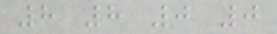8 8 0 0
